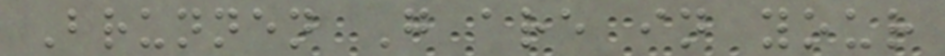Brunnen G are in your
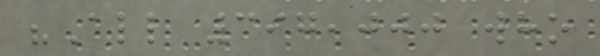"All 397,000 who
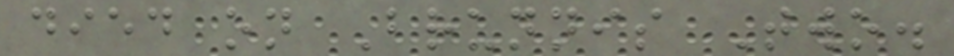died on Brunnis Two.
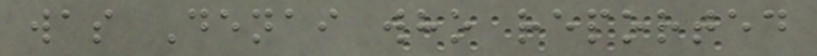was Denai who reported
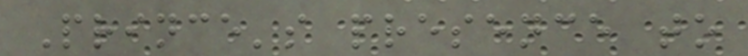Prince's presence to
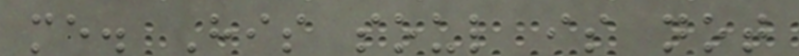me. His soul is not
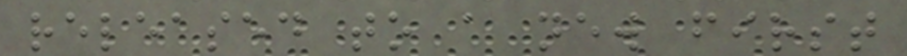released to a new first
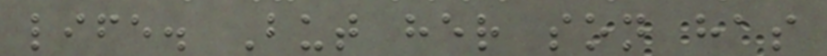life. But her son has
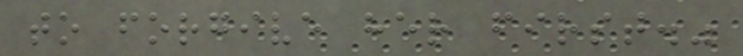to forgive her first."
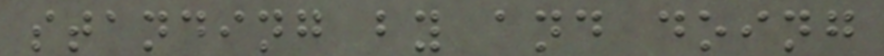standing by and doing
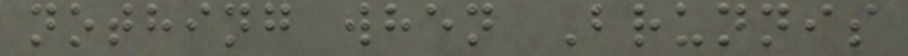nothing when Brunnis
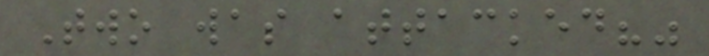Two was attacked?"
